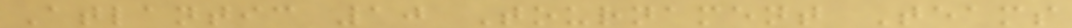Atlantic 10 Tournament Teams
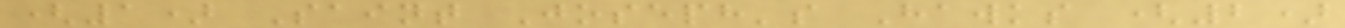(1) Saint Joseph's Hawks (2)
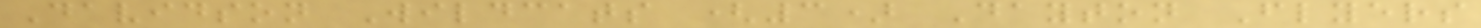Davidson Wildcats (3) Dayton Flyers
